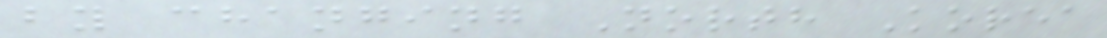by changing North Korea
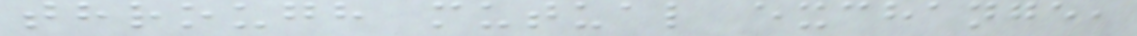through mutual exchange,
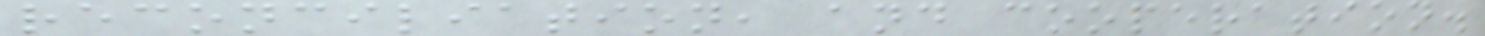reconciliation, and cooperation.
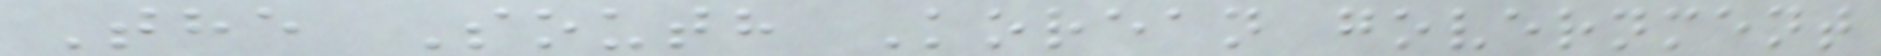The South Korean government
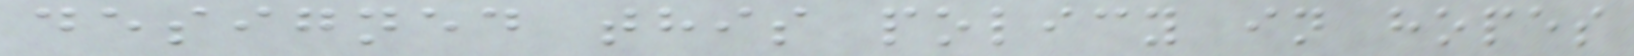designed this policy in hopes
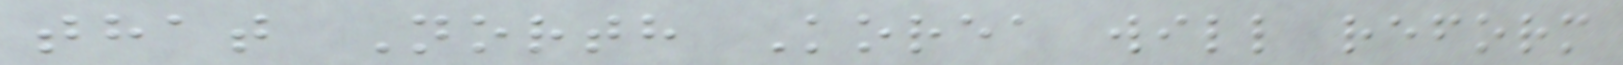that North Korea will reform
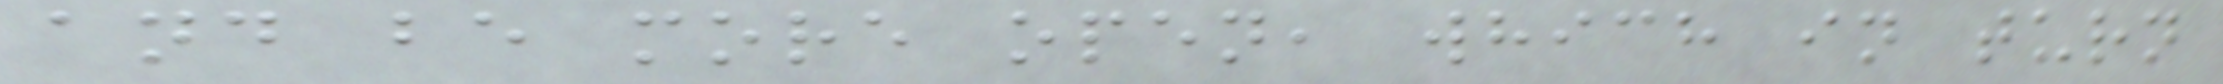and be more open, which in turn
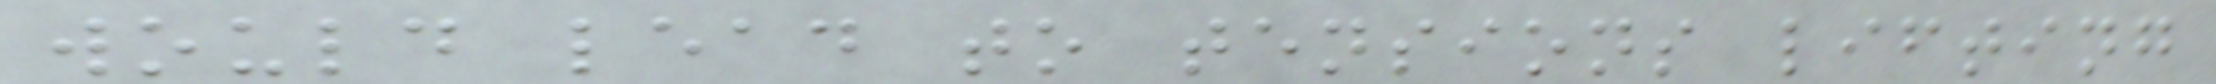would lead to tensions lifting
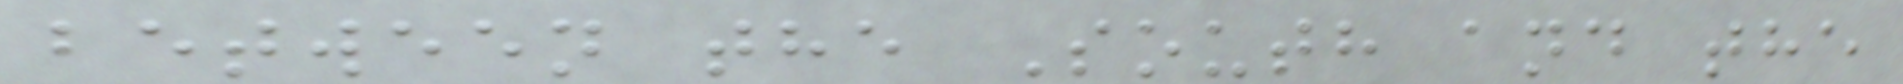between the South and the
